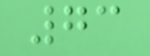73
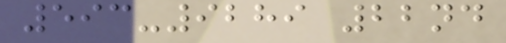593-9289 22nd
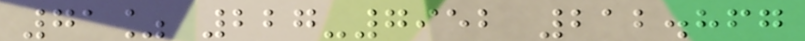71% 227-7952 212.867
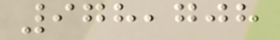978,708
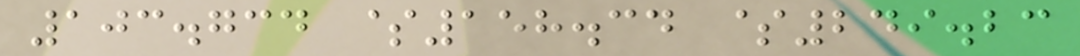103.734 $158.34 $249.23
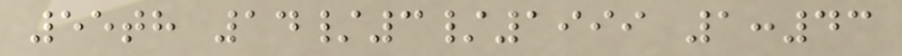55th 14/3/1999 1:43
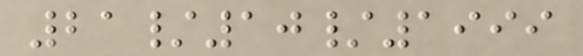21/10/1999
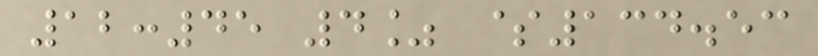12:45 4% $134.53
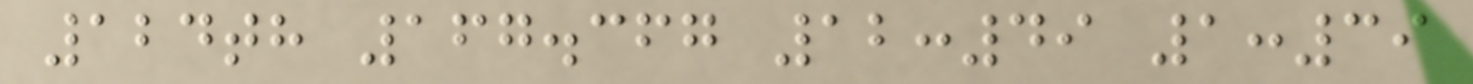124th 167.367 12:49 1:39
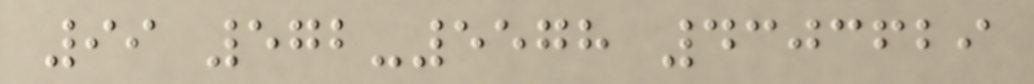99 572-5578 4303629
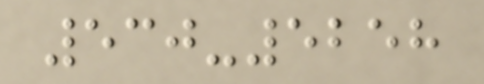530-5258
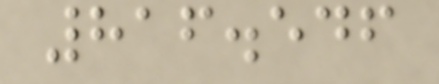816.546
